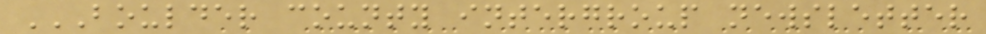BOULDER COUNTY INTERGROUP NEWSLETTER
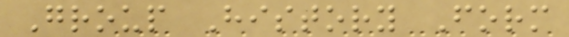Group History Form
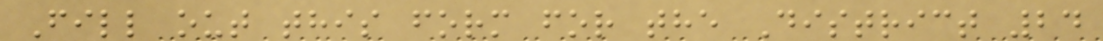Fill out this form for the District 24
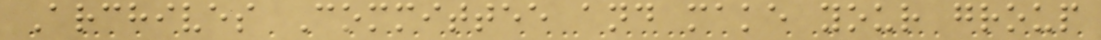Archives Committee and make your group
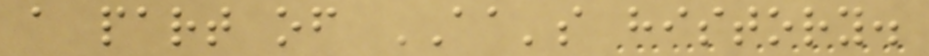a part of AA's history.
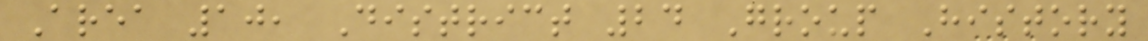Area 10, District 24 Group History
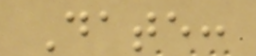Date:
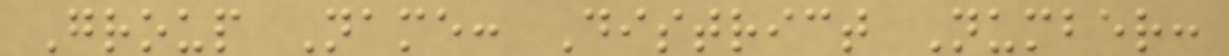Group Name: District Number:
